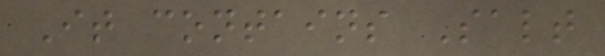It contains Salt
